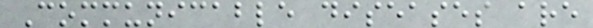Communicable diseases are
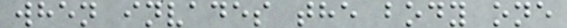when invades the body one
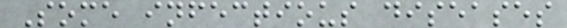Some infectious diseases
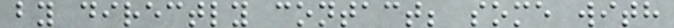by directly contact; some with
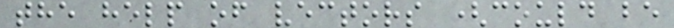the help of vectors (could be
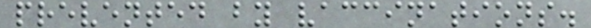prevented by vaccinations.
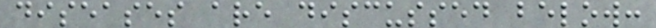diseases are discussed below:
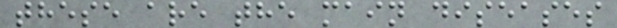these are the main diseases
